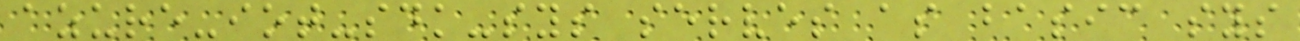azure-iot-sdk-sys serves as basic sys
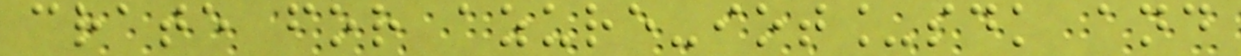crate for azure-iot_sdk and
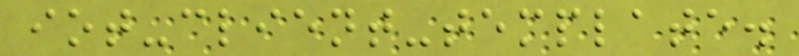iot-client-template.
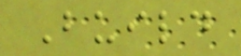Build
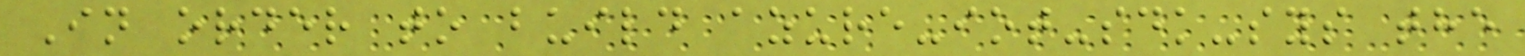In order to build azure-iot-sdk-sys the
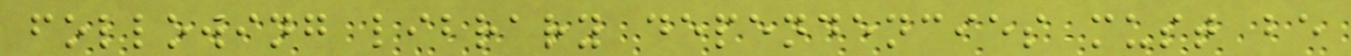following library dependencies must be
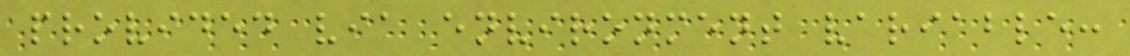provided via environment variable:
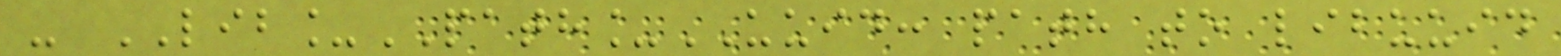- LIB_PATH_UUID: path to libuuid
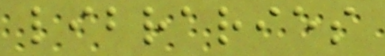libraries
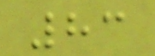83
